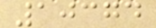10374
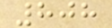808
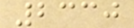2330
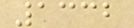1332
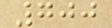700
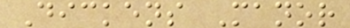Dickens Manor
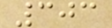303
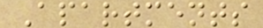Apartments
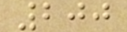200
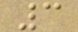3
